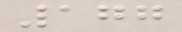177
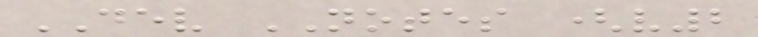DEV NOTES (v2
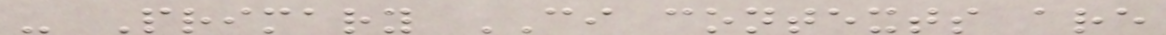- Primary CI contexts are
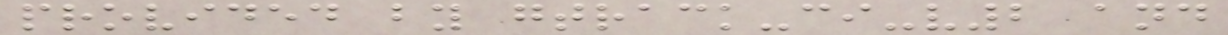provided by gtrack-ci-v2 and
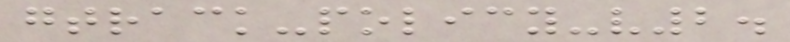gtrack-policy-v2.
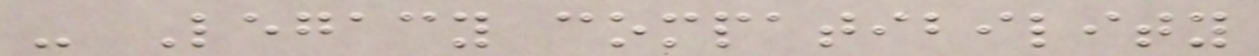- Legacy compatibility
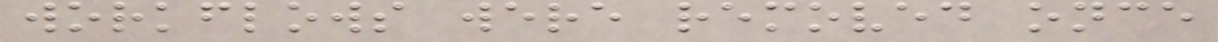workflows were removed once
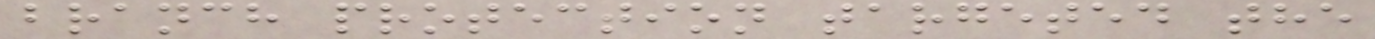branch protection targeted the
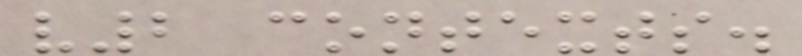v2 contexts.
